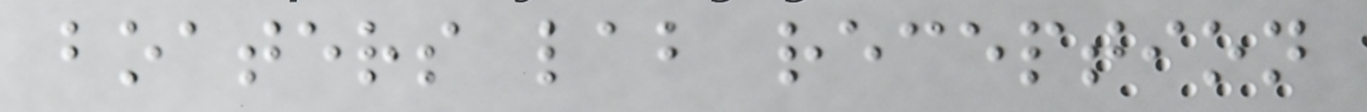boaters lab reception
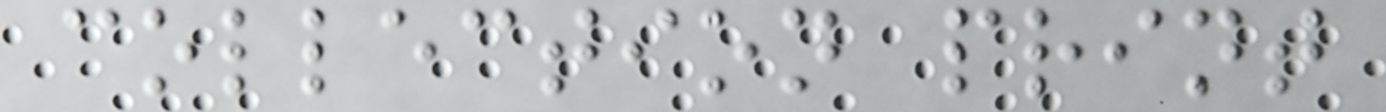collection print
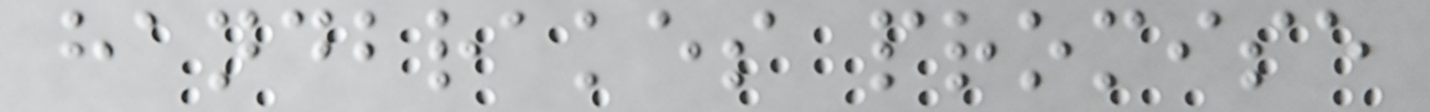handbrakes promise
